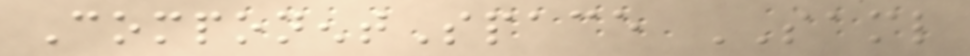ComponentSpace SAML
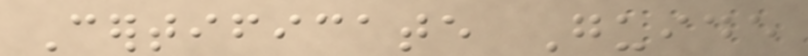Certificate Guide
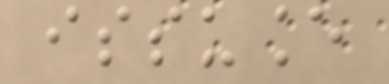issuance
